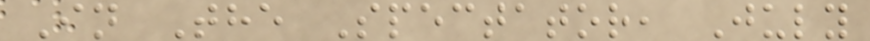In The Spectator, July
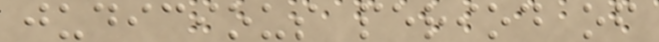judicious period of
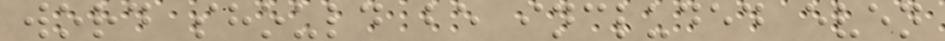word should be included even
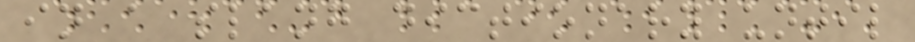in a slang dictionary until
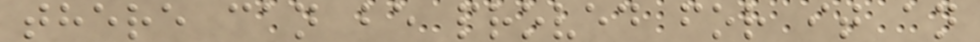there can be proved for it an
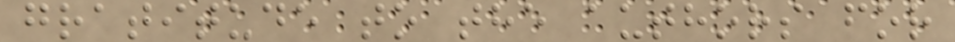gratitude to the authors for
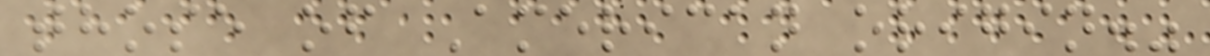those of American origin."
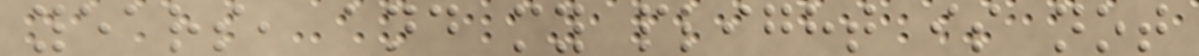years, and my plight is not
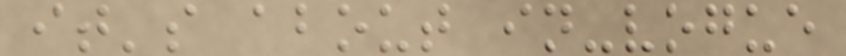it's about in-vogue
